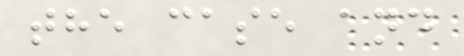the case and
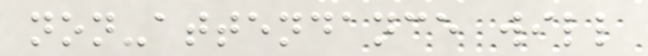non-attendance will
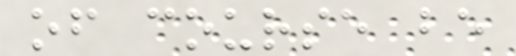of course be
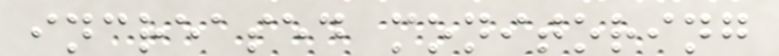increased monitoring
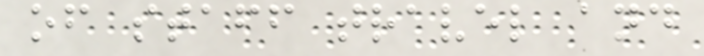of staff travel and
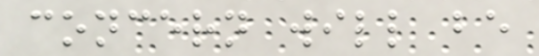concern will be
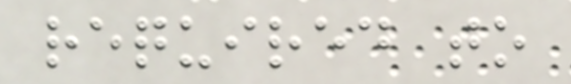required to
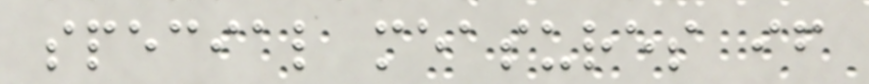special measures if
